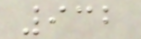932
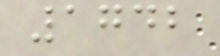1742
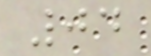04
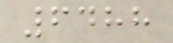6488
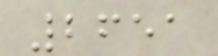2651
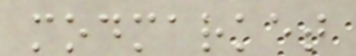modmarket
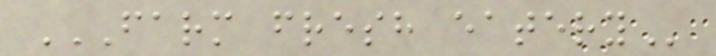FARM FRESH EATERY
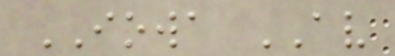IOWA AV
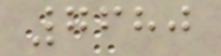7680
